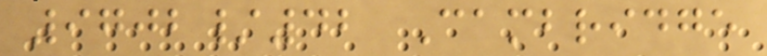9702/42 Cambridge
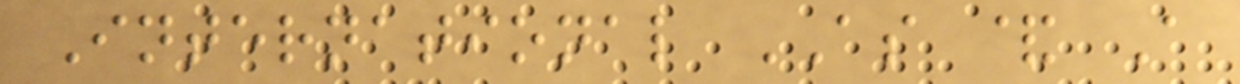International AS & A
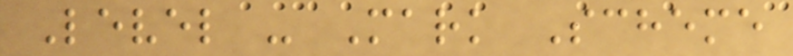Level - Mark Scheme
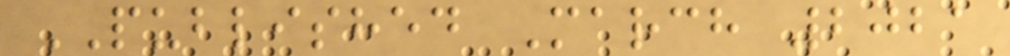PUBLISHED March 2021
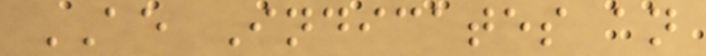AE Indicates an
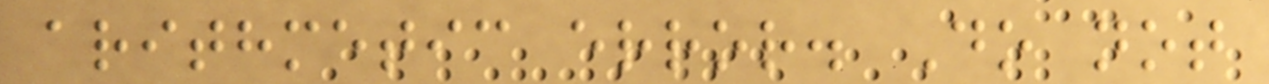arithmetic error. Do not
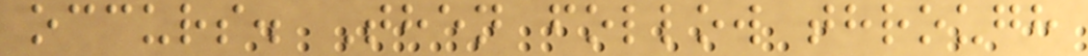occurs. Then follow through
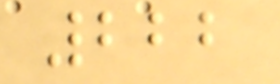222
